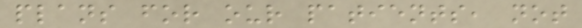plans for our patients, not
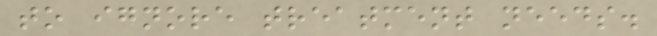to ignore treatment needs.
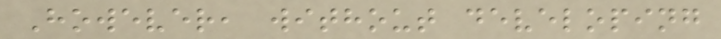However, without developing
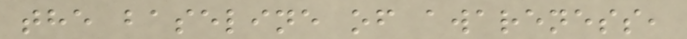the baseline of awareness,
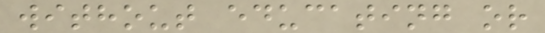without educating or
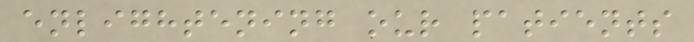enlightening our patients
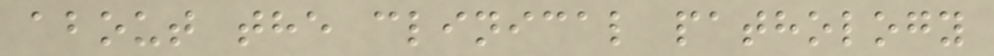about the clinical pathology
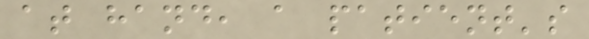at hand, a patient's
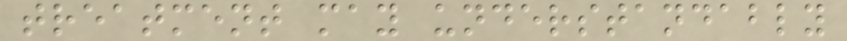treatment may understandably
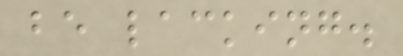be lacking.
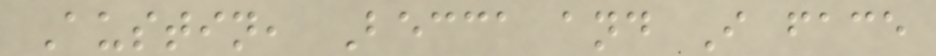Austin, Becca and I face
